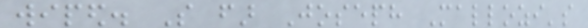wiped. So far Joseph Mallozi's
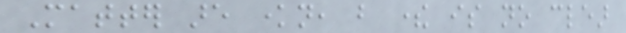Matter are known, but there is no clear
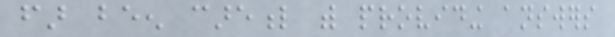far been careful with providing answers
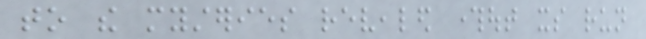to the mysteries revealed throughout its run
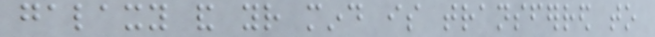galaxy and your mind is transferred to
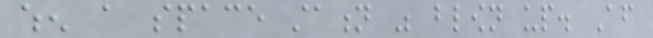when a space station was blown up. After
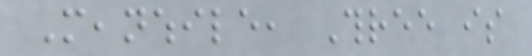Meanwhile, Three is
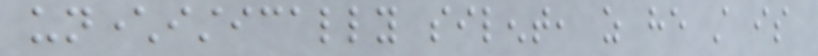uncharacteristically silent, as he still is
